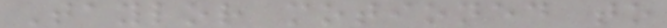Taylor motioned to
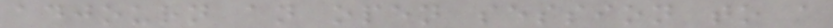adjourn an open session to a
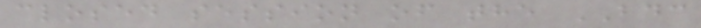closed session of the BDC
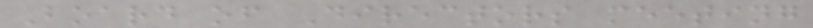Board of Directors meeting
